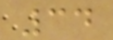34
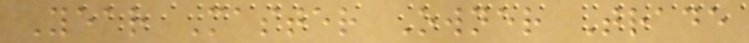Year Master Owner Trade
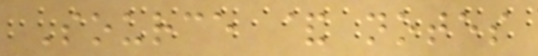Source & notes
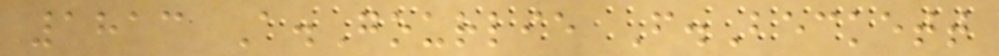1813 A.Gourlie F.Beckett
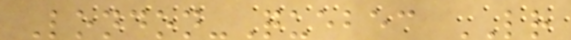London-Quebec LR
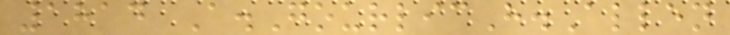1814 A.GourlicH.Allen
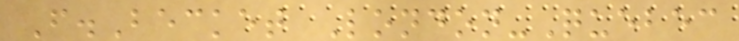F.Becket London-Quebec
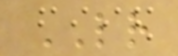LR
